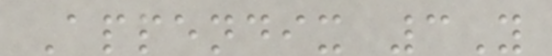Appendix 3Y
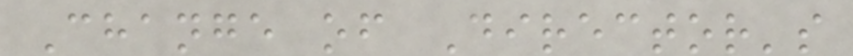Change of Director's
